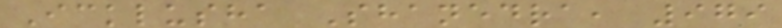Icklusha Shanedra, 979
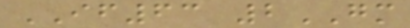IF63 2GM
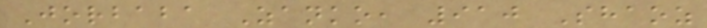Jorbaba Zanko, 910 Shaoz
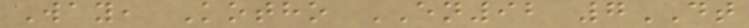Way, Kotho EN92 7DT
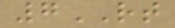7RT
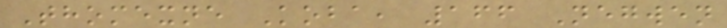Thomexne Koba, 166 Negwen
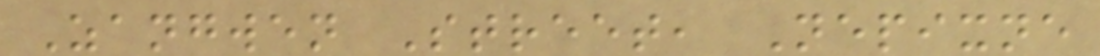Zangwen Street, Nepixne
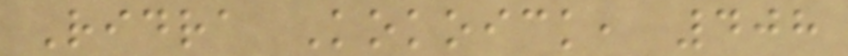Ridra Kokoick, 408
